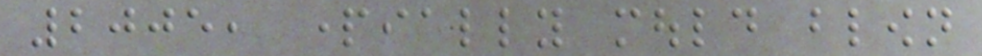2005, partially mould blown
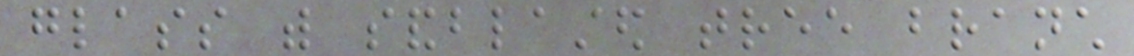glass with sandblasted tree branch
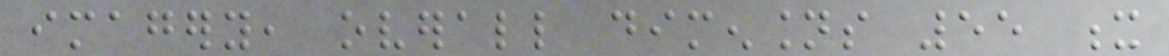imagery, overall dimensions 55 x
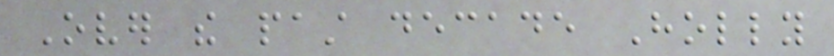Over the past decade Holly
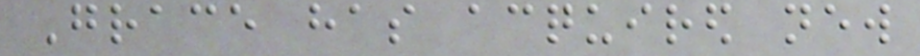Grace has acquired new
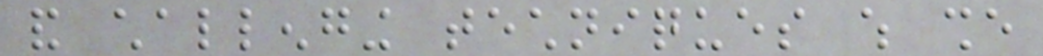and challenging techniques which she
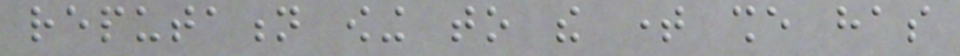reputation owing to the time she has
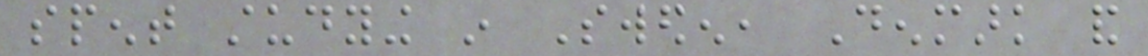spent studying in Sweden, Denmark and
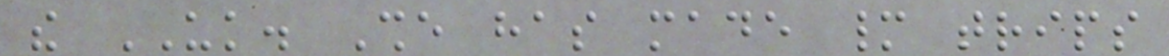the UK. She has made many trips
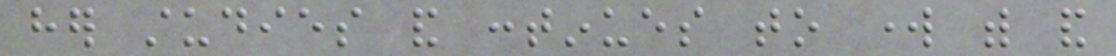her studies and continues to work with and
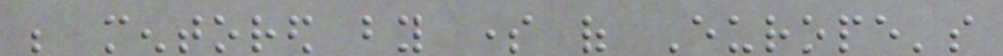be mentored by some of Europe's
